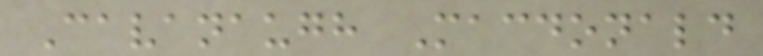Cavanaugh Macdonald
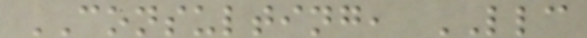CONSULTING, LLC
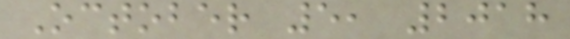October 5, 2018
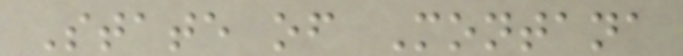State of Montana
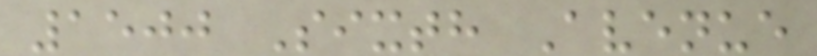1500 Sixth Avenue
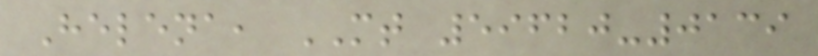Helena, MT 59620-0139
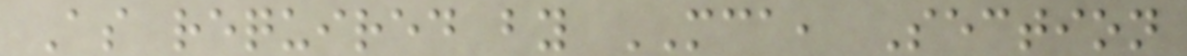As required by MCA, Section
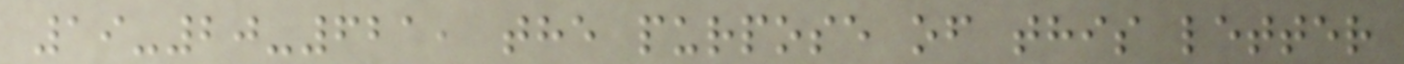19-20-621, the purpose of this letter
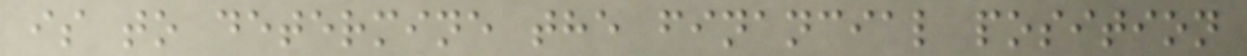is to determine the financial position
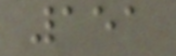151
